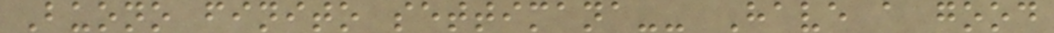Buono finito settimana-- Have a good
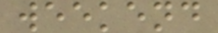weekend
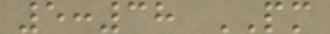5:38 PM
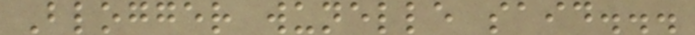Blogger wunelle said...
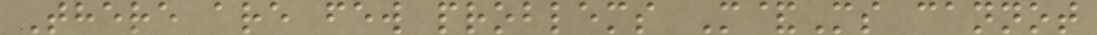There are few problems M&Ms cannot
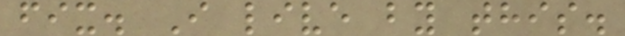fix. I live by this.
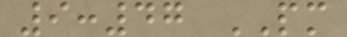9:47 PM
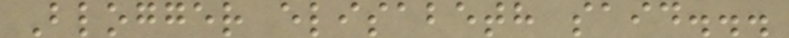Blogger elisabeth said...
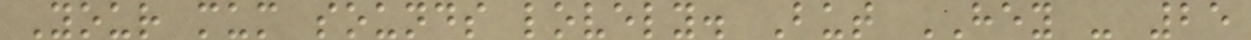Your mum sounds lovely. But HEY - 25
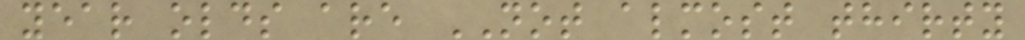year olds are NOT almost thirty
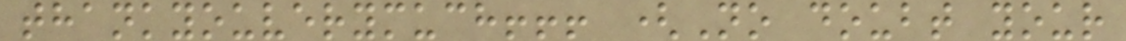thankyouverymuch!!! (No doubt your
